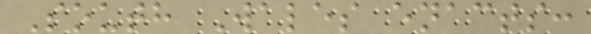South Wales enacts:
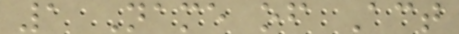1 Name of Act
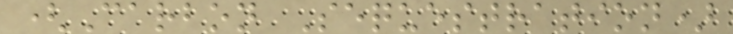(Carbon Sequestration)
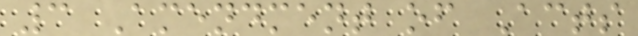3 Amendment of Acts
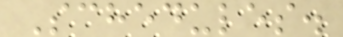Schedules.
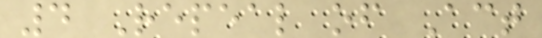4 Repeal of Act
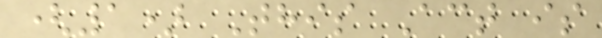(1) This Act is
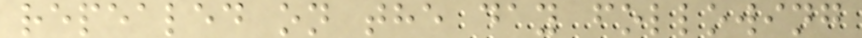repealed on the day following
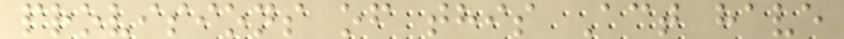provisions of this Act have
